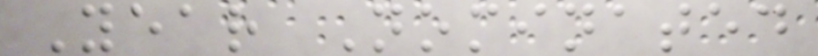Year Nominated
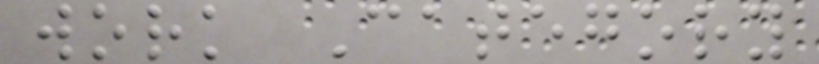work Category
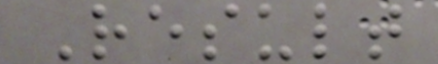Result
